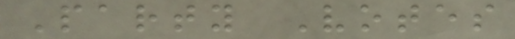Party Votes
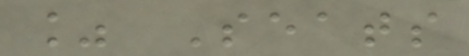% Seats
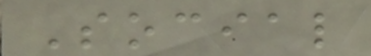Social
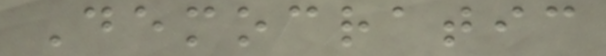Democratic
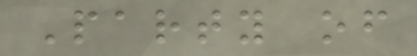Party of
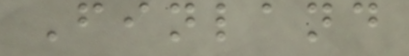Finland
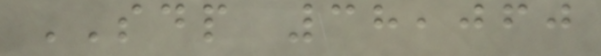SDP 38,060
